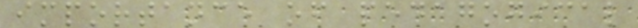importance of pedagogical
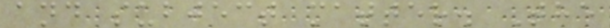and subject matter. The
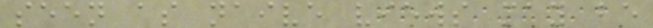seen as naive views may be
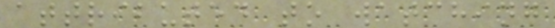attributed to watching
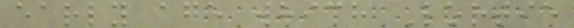early age which Lortie
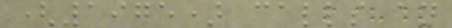(1975) calls an
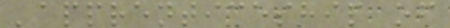'apprenticeship of
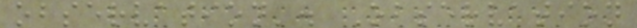observation'. Observation
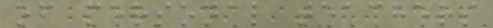of personal teachers
